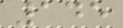145
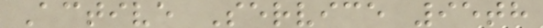Active Service 95th
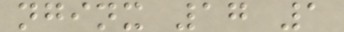nginx 17 1
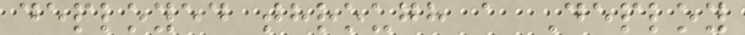deployed through a Deploy
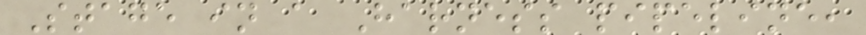Stage in a Harness pipeline,
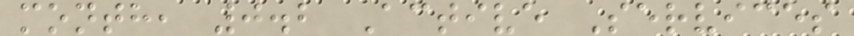month, 0.2 Active Services
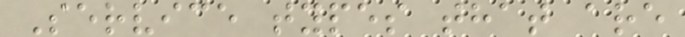Service types that are
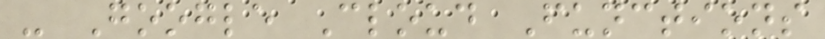- Google Cloud Functions
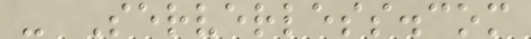- Serverless.com
